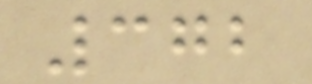372
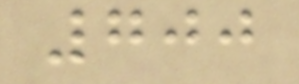700
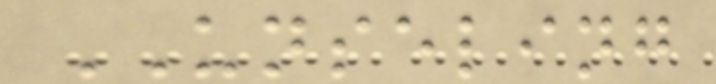UNSELING
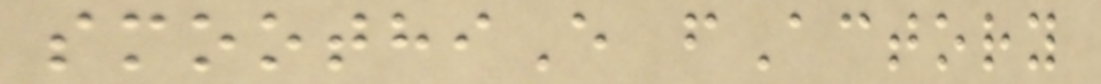smoothiE fActory
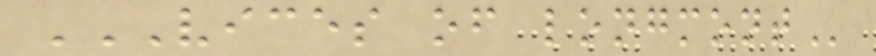VICES OF LONGMONT
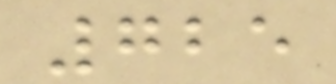725
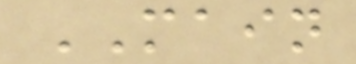MAIN
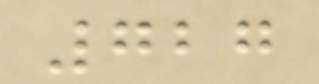727
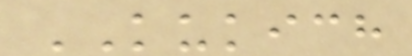KUKICH
